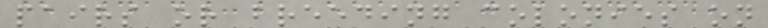pairs or breeding colonies on
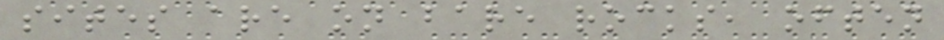sites are on bare rocks, often
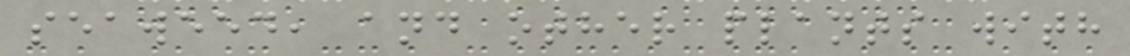seaweed, and other plants with
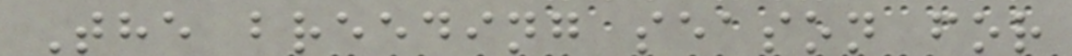The breeding season for
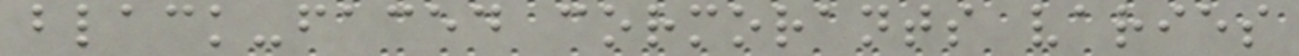black-faced cormorants varies
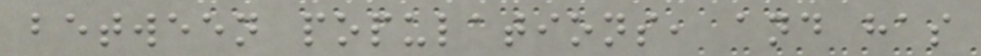between populations, and has
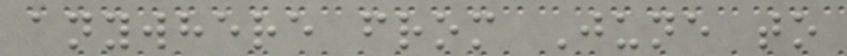anywhere from June to
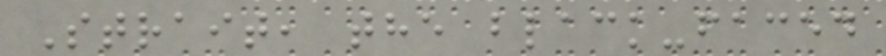Strait, the black-faced
